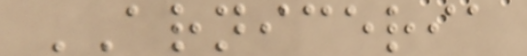ARNICERIA
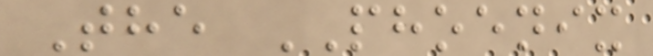The PHOENIX
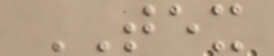TEX
